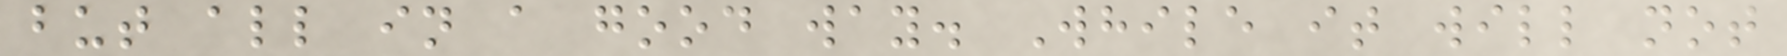but all in a good way. While it will not
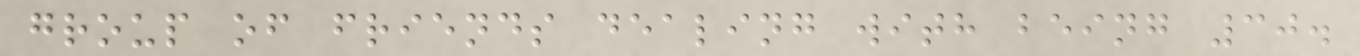group of friends dealing with being 30.
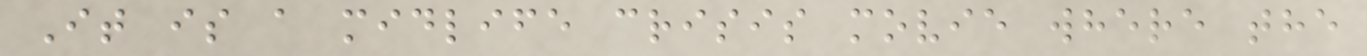It is a midlife crisis movie where the
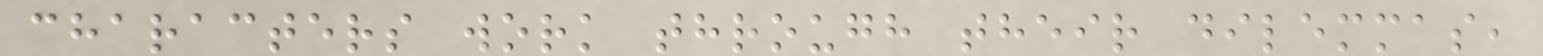characters work through their dilemmas,
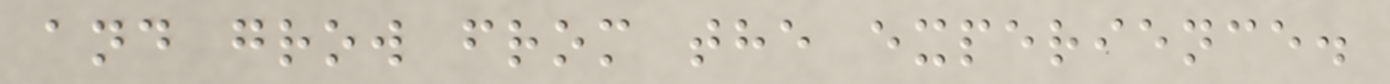and grow from the experience.
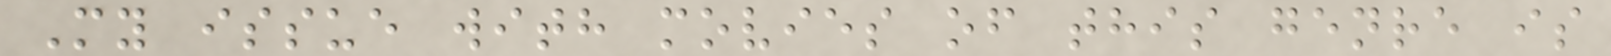My issue with movies of this genre is
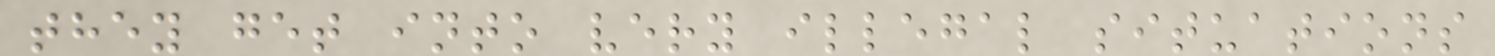they get into very illegal situations
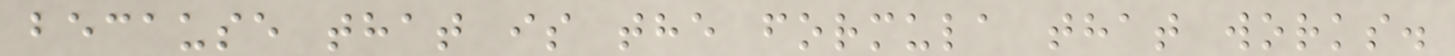because that is the formula that works.
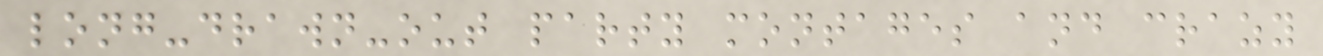long-drawn-out party montages and crazy
